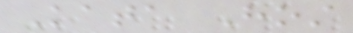Kata Host
